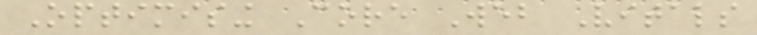Optimising Core Web Vitals
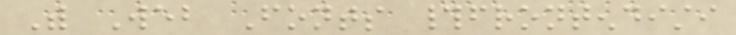With Web Fonts #frontendisti
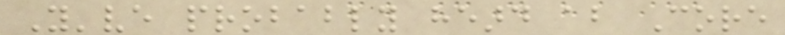You've probably heard about Core
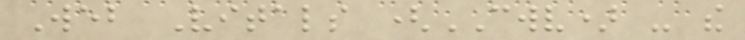Web Vitals (CWV) - the
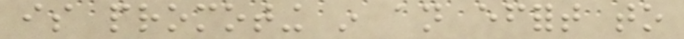is promoting in an effort to
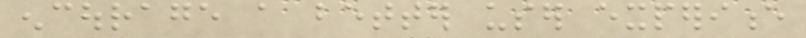encourage a better user experience
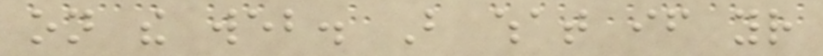on the web. But what if your
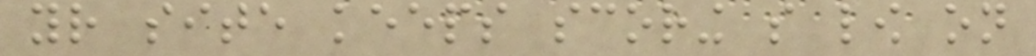your site keeps scoring so low on
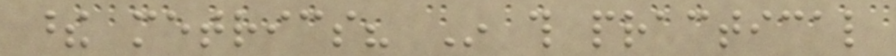these metrics? In this practical
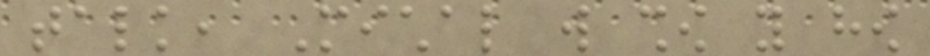talk, Michal will show you how
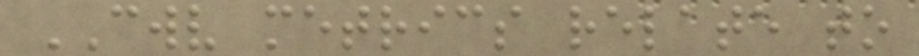CWV metrics relate to
